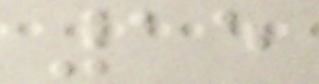15
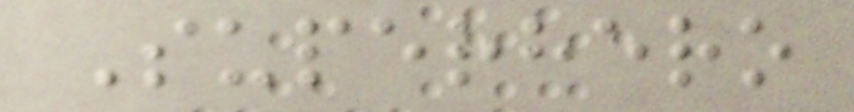Superhero
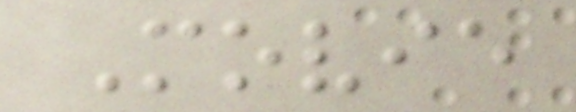Movie
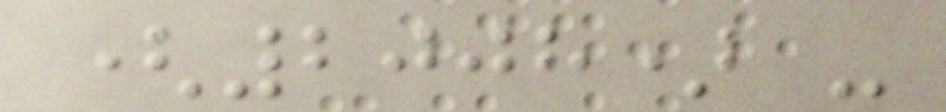(2008) -
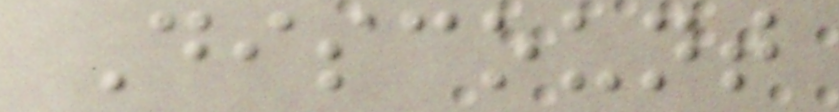Discount
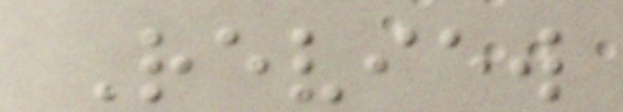Review
